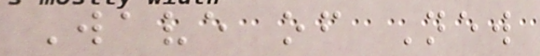Wave of New
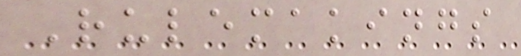Rulemakings
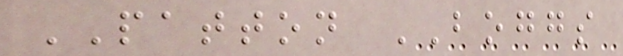PATTON BOGGS
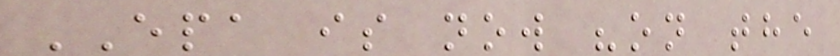EPA is now "on the
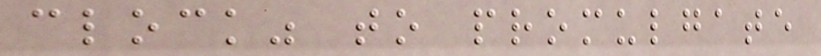clock" to promulgate
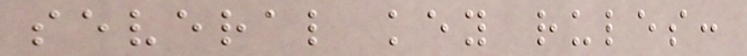several key rules:
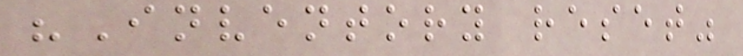"Inventory reset"
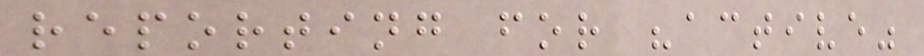reporting for "active"
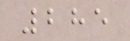285
